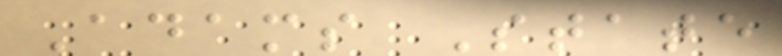Adams State
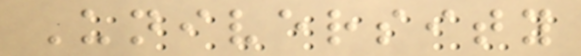University
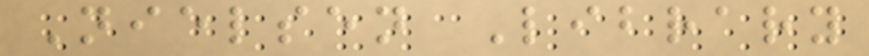Nielsen Library
